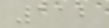112
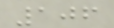106
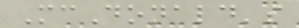McDonald's
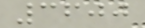3600
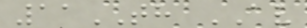11TH AV
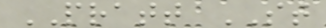PRATT ST
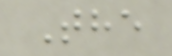The
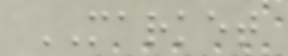MARKET
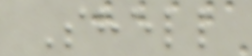Shell
